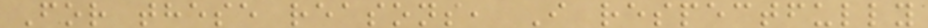For these reasons, I respectfully
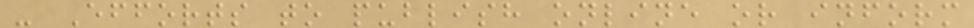- Efforts to publish online or inform
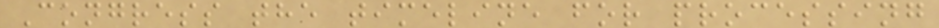Congress the timeline for processing
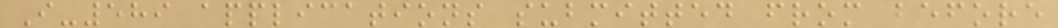I-589 applications submitted from before
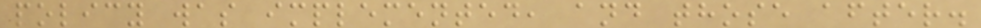policy was implemented, and those after.
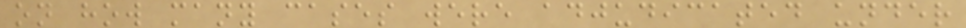on how many cases were adjudicated under
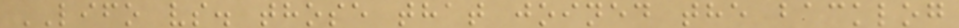LIFO vs. those that joined the backlog
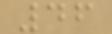46
